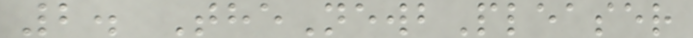2. TheNewbPleaser
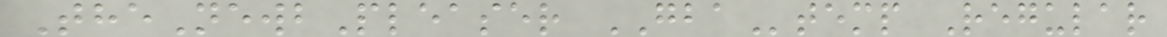TheNewbPleaser GBAtemp Regular
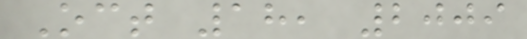Oct 18, 2009
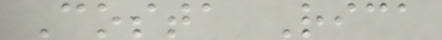Costa Rica
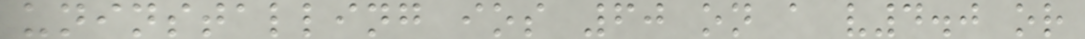uninstalling ios 60 on a v4.0 or
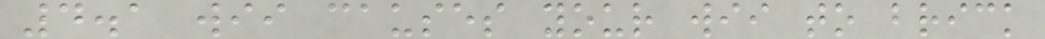4.1 wii causes your wii to brick
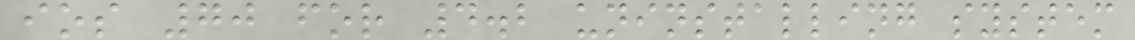ios 70 for 4.2 uninstalling system
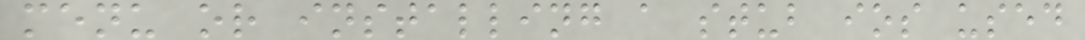menu or installing a stub ios used
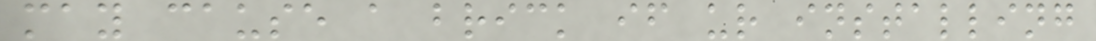may cause a brick if ur installing
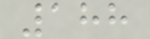188
